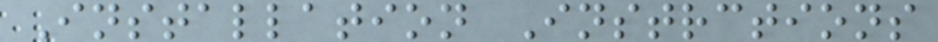Installation Instrctions
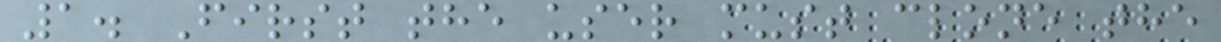1. First the user must clone the
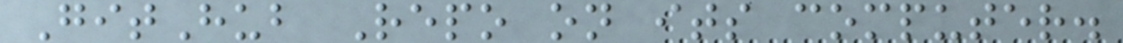GitHub Repo on its computer.
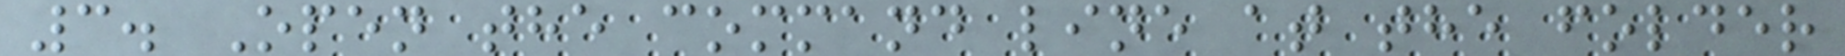3. Open the command line at the folder
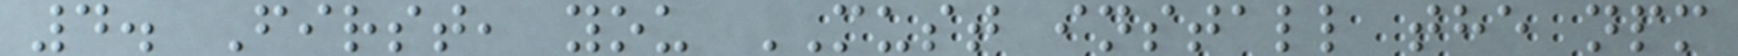4. First, you MUST install the npm
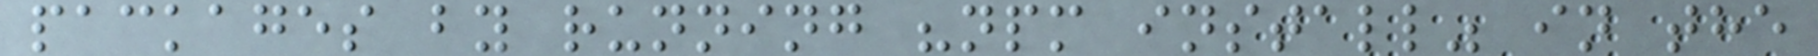packages by running "npm install" in the
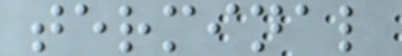terminal
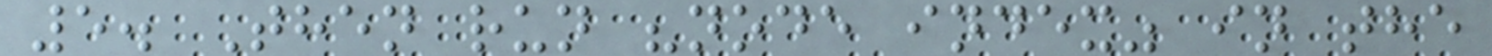5. Then run "node index" in the
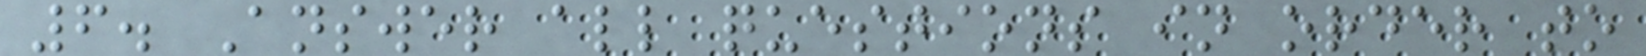6. Answer all questions in order to
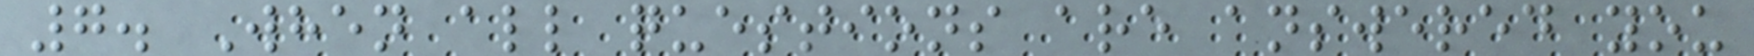7. When all questions are answered you
